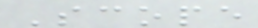Scope
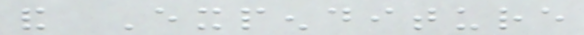and Expenditure
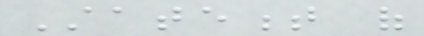Statement of
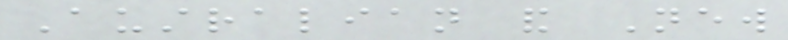Australian and New
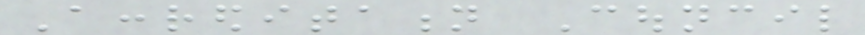Accreditation Council
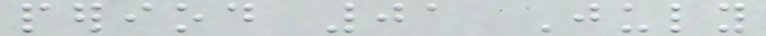period 01 July
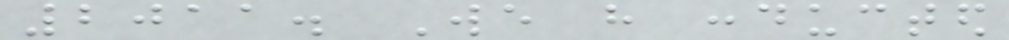2011. We have conducted
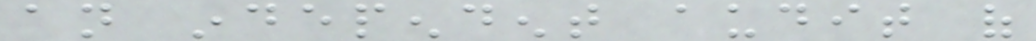an independent audit of
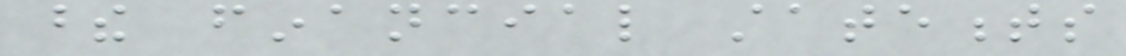these financial statements
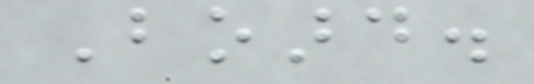Board.
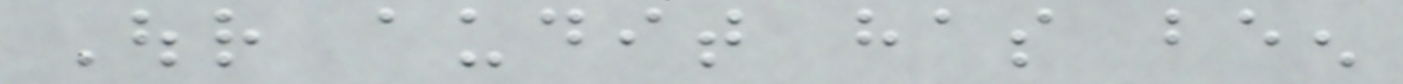Our audit has been
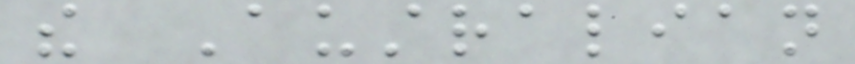the Australian
